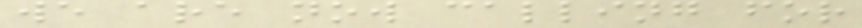we are now calling for
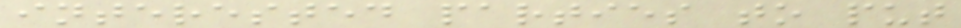interested parties to put
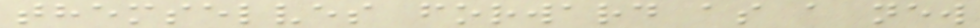themselves forward as a new
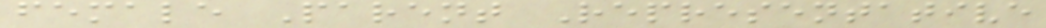female Parent Representative
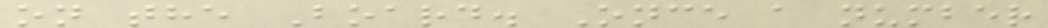on the Board. Once a number
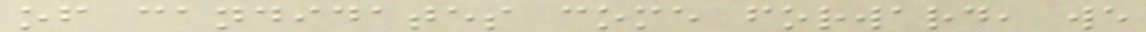of candidates come forward, we
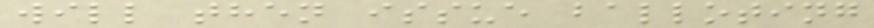will then issue balloting
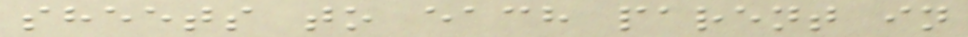sheets to each parent in
